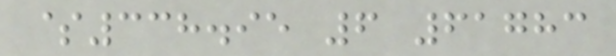$338.95 6 61783
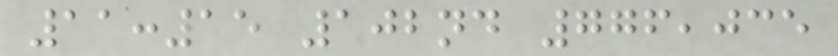11:15 102nd 776,035
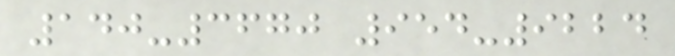140-3670 954-9224
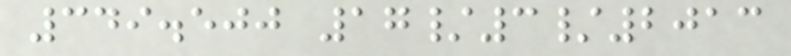349.500 17/3/2013
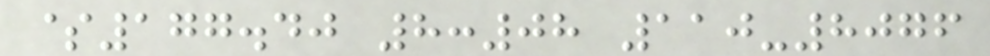$177.40 8:08 110-8076
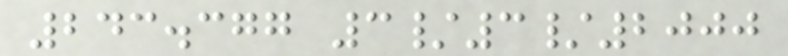243.377 3/3/2000
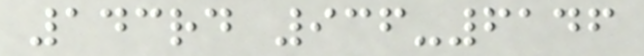143rd 936-6146
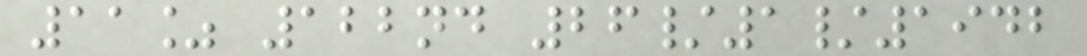11% 122nd 26/1/1942
